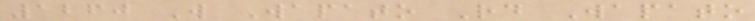1260 W Wapato Rd Wapato
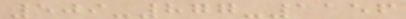509-877-1156
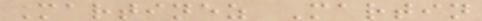Martinez Martin
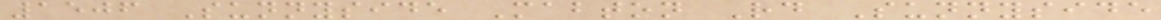1506 Sunnyside Mabton Rd Sunnyside
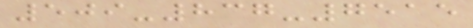509-837-7515
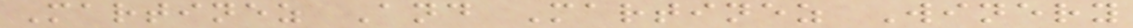Martinez And Martinez Winery
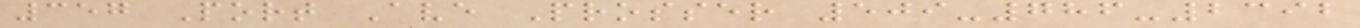357 Port Ave Prosser 509-786-2392
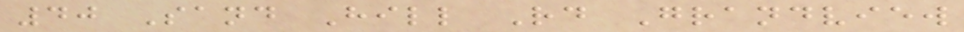40 Sand Hill Rd Grandview
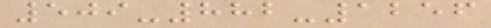509-882-1256
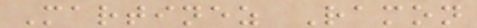Martinez Ramon
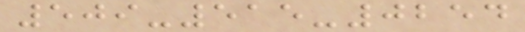509-515-0254
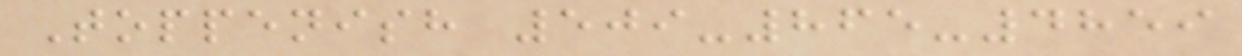Toppenish 509-865-4859
